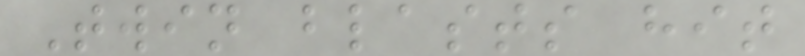Twin blasts hit
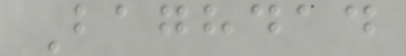Baghdad
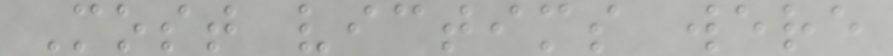Most victims were
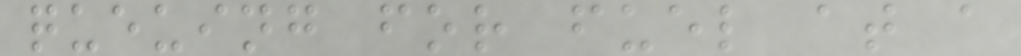queuing for fuel at a
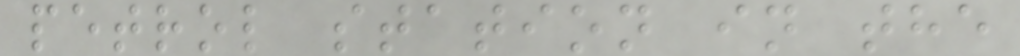petrol station in the
